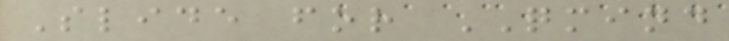Slide for QMIND
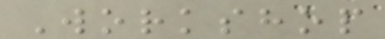Workshop
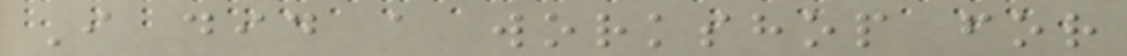I did a workshop for
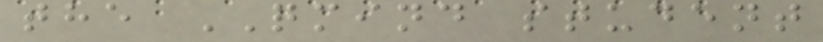the QMIND student
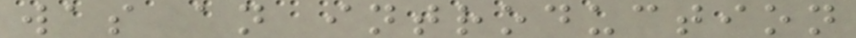was an introduction
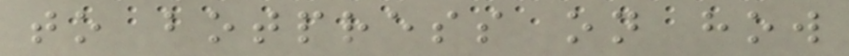to botpress on how
